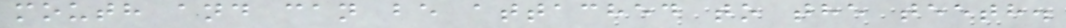mouth and can be attached to the teeth.
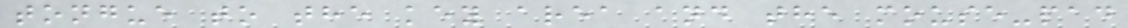tongue to the key area and the mouse-pad
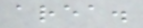area.
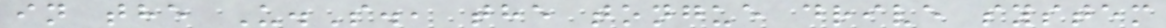in the U.S., the tongue drive system
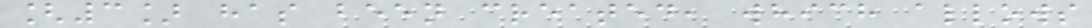[3] has been created, which allows
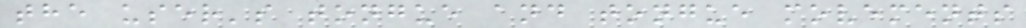the user's tongue and tongue movements
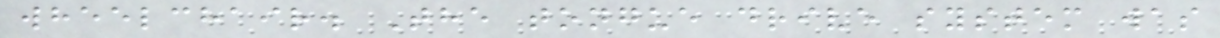wheelchair. The tongue drive system was
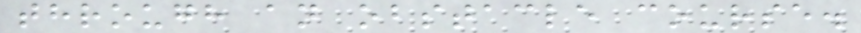through an obstacle course.
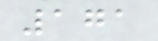171
